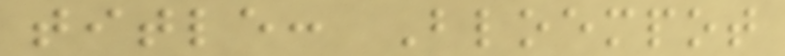title: Bloempot
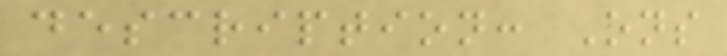description: Ons
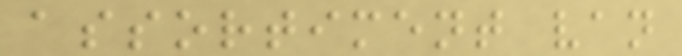assortiment van
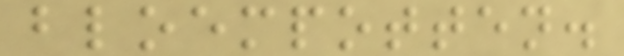bloempotten.
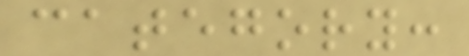category:
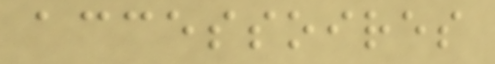accessoires
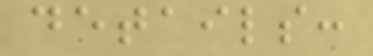details:
